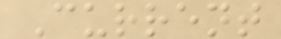Current
